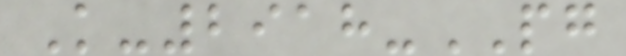K-2918-PG
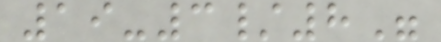19-3/8"
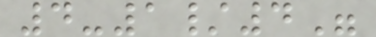4-1/4"
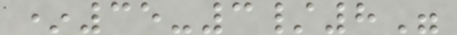*35-3/8"
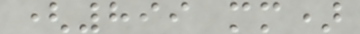(899 mm)
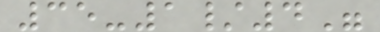35-1/4"
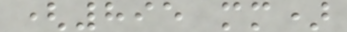(895 mm)
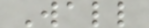Wall
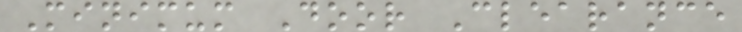Minimum Door Clearance
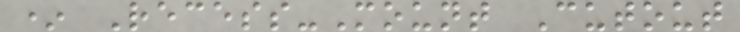* Recess-Mount Cutout
